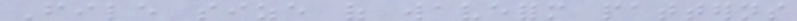File size of waveform patterns
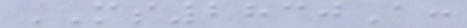MS2830A:
